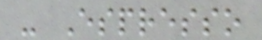- Espresso
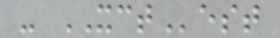- XCTest
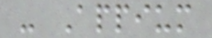- Appium
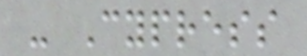- Cypress
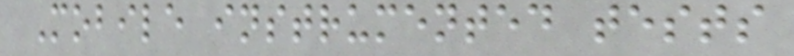Mobile instrumented tests
